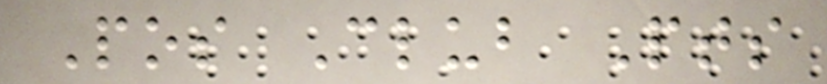Pos Club Pts
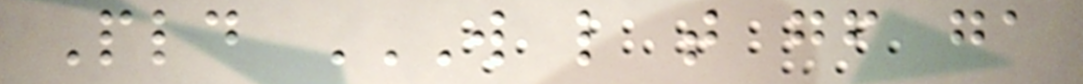Pld W L T GF GA
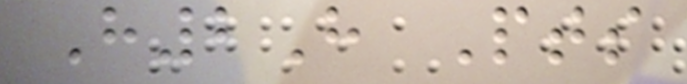H2H Pts
